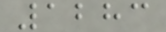1283
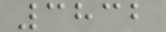3832
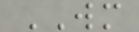WM
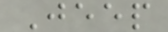Jeep
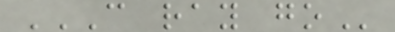C RAY GO
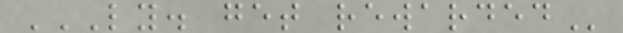LY. GET REWARDED
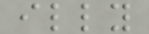illy
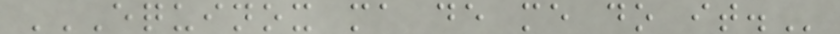EQUINOX MA DE ME DO IT.
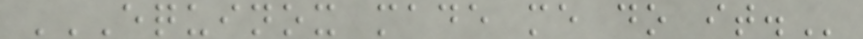EQUINOX MADE ME DO IT.
